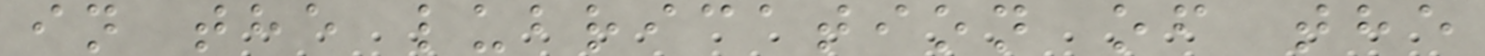in the lubrication of the
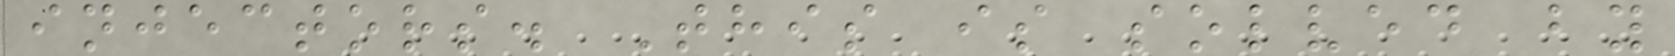injectors. This is solved by
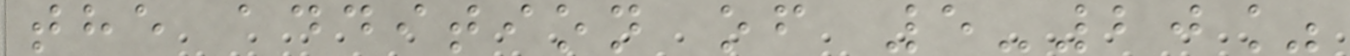the addition of 5-20%
